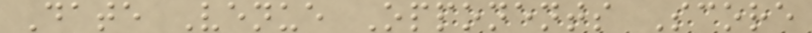Date Venue Opponents Score
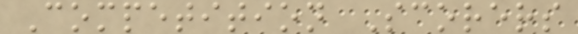Competition Scorers
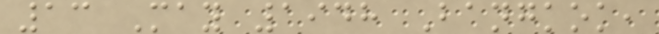13 May 1948 Bangkok,
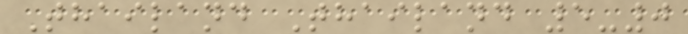Thailand Thailand 5-0
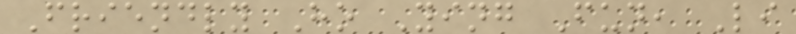Friendly Ho Ying Fun, Li
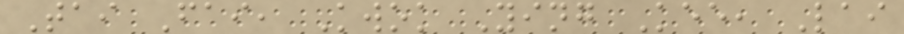Tai Fai, Kwok Ying Kee, Lai
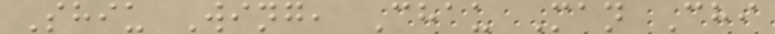Shiu Wing, Chau Man Chi
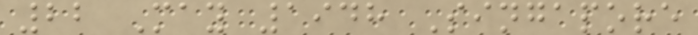22 May 1948 Singapore
